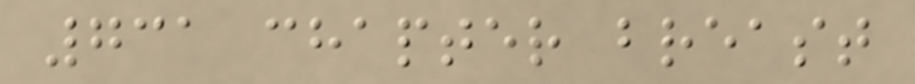731 chapter breast
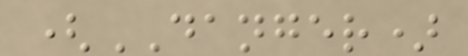(DANGER)
